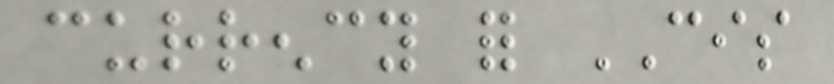currency for CIS
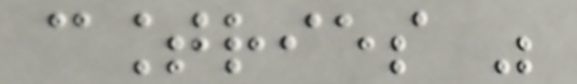countries was
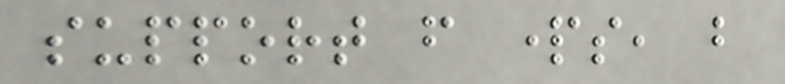support from parts, but
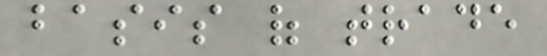basis of trade
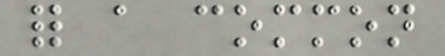for a common
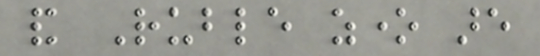and Ruble zone are
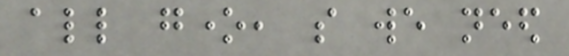all gone, so we need
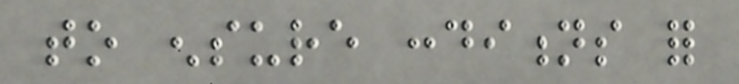to ensure conditions for
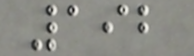192
